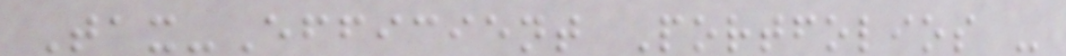Tax-Efficient Portfolios -
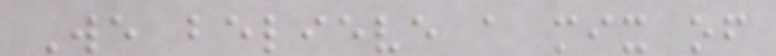We believe a mix of
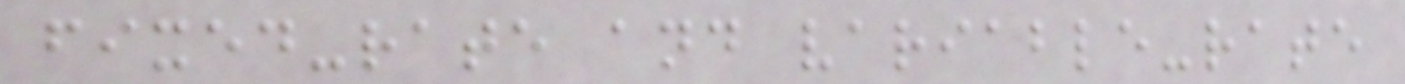fixed-rate and variable-rate
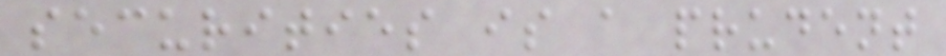securities is a prudent
